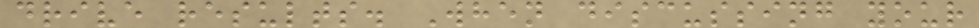drive results. When discussing your
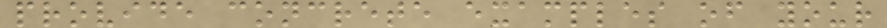provide concrete examples of your
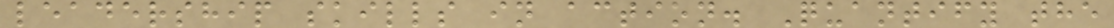leadership skills in action. Quantify the
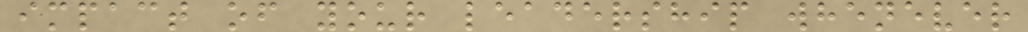impact of your leadership whenever
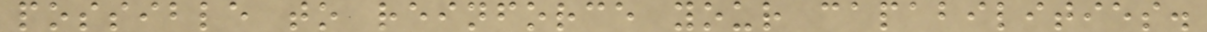possible to reinforce your capabilities.
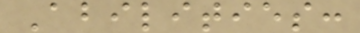Abilities:
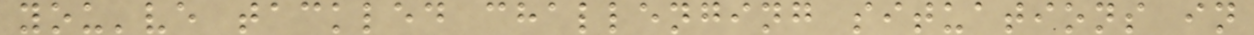you've tackled challenging situations in
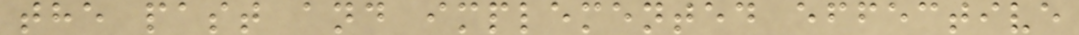the past and implemented effective
